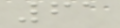61
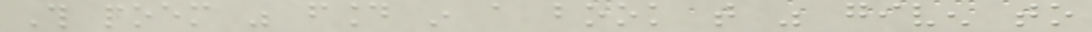This poem was found in a book that was given to
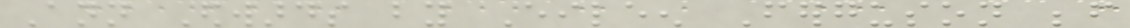Ann Edwards by Eileen Ferguson before
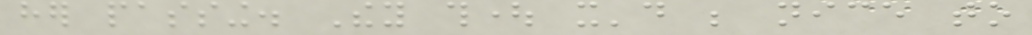her passing. They thought it'd be nice to
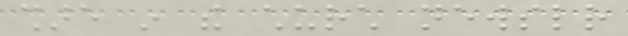share in the church newsletter
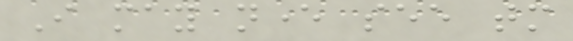I may never see tomorrow
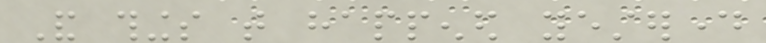And things that happened yesterday
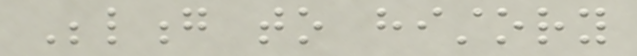Belong to history
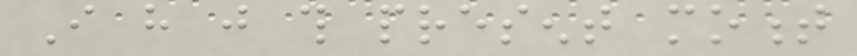I have just this present moment
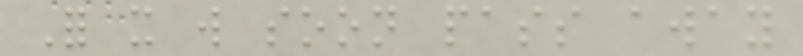For it will soon pass away
